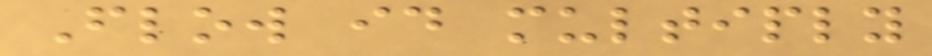Flow id multiply
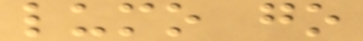lumo go
